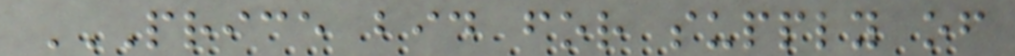PRICE BID FOR SUPPLY OF
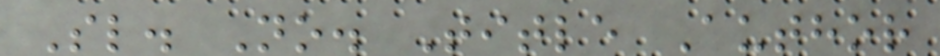Sl. No. Title Author
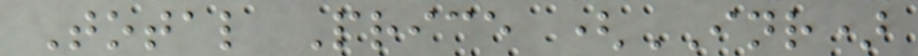Total Price (INR)
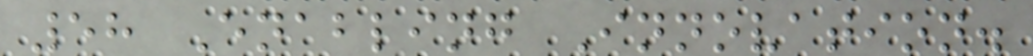58 Enabling Innovation.
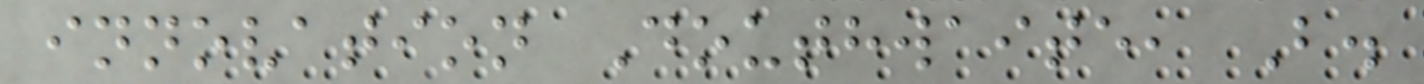innovation Douthwaite, B.
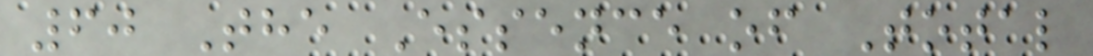60 The Essence of Total
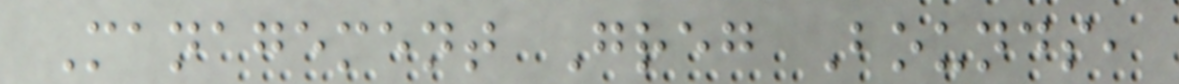Management Greg Bounds,
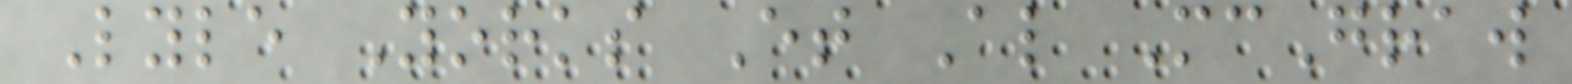Lyle Yorks Et Al McGraw
